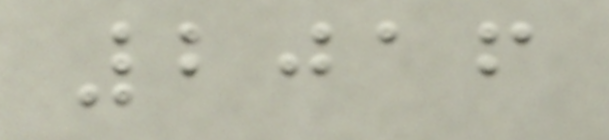2016
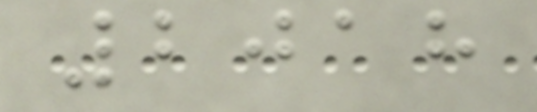2018
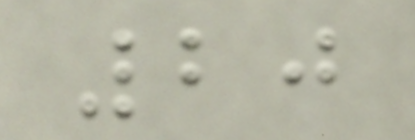20
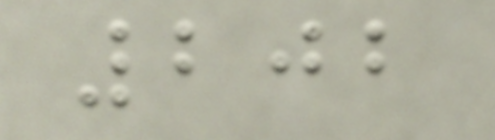202
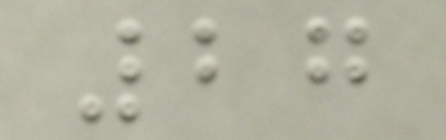27
